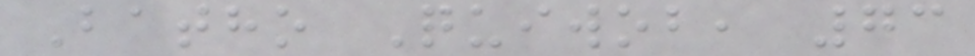Batho Quiwob, 73
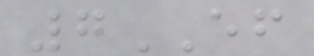7EF
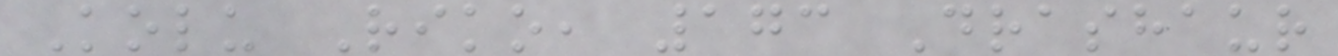Kolu Riko, 173 Drashaur
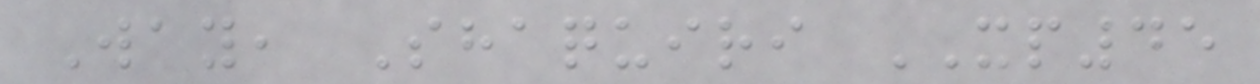Way, Shaquiri XP45
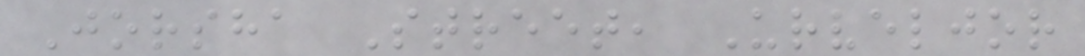Jorsha Street, Urveljor
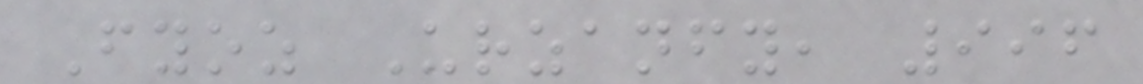Fyoz Urzanfy, 996
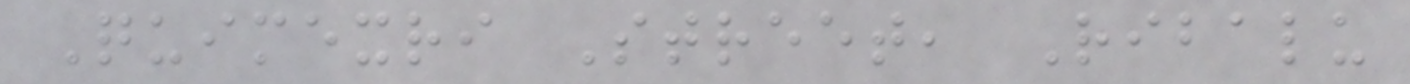Quimexri Street, Ribalu
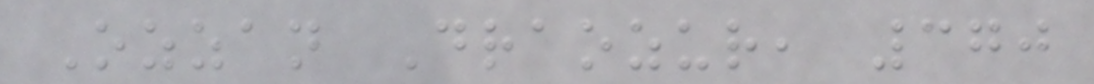Ozzan Draozur, 370
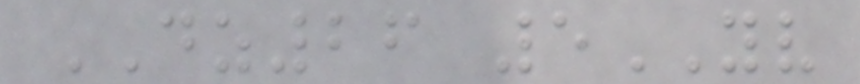DZ26 5YV
